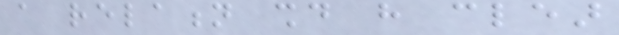a relation should have clear
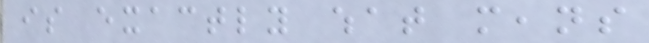is exactly what means
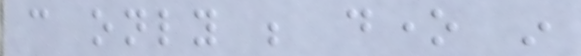can only be done in
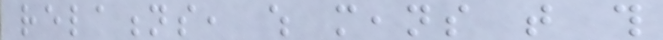relations, which means that this
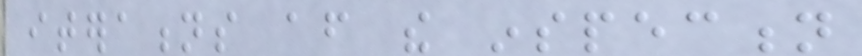iterations after the inspection
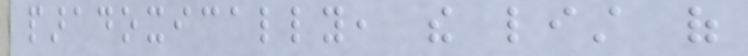paradoxically, the list of
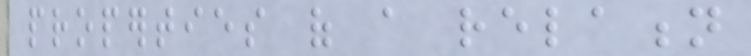properties of a relation
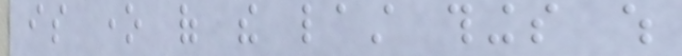is one of the last things which
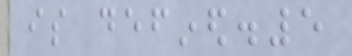is defined.5
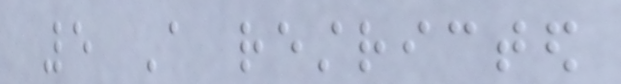5 A restricted
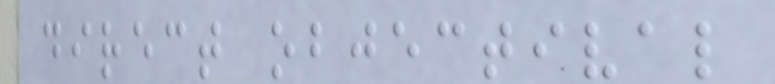direct objectival
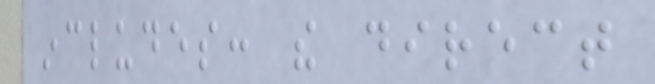includes: the direct
